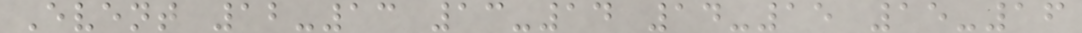Event 12-13 13-14 14-15 15-16
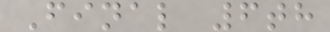Final 6th
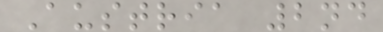Austria 2nd
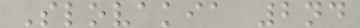Slovakia 2nd
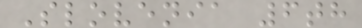Slovenia 6th
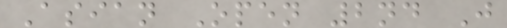Asian Open 2nd J
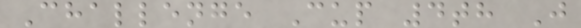Challenge Cup 4th J
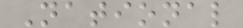National
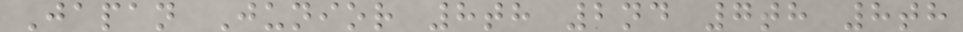Japan Junior 8th 2nd 7th 8th
